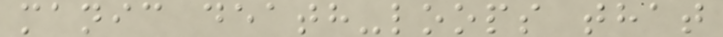manic death-loops that
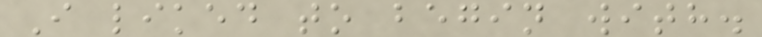I liked to begin with.
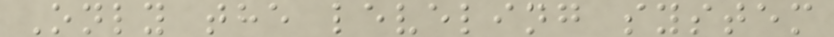Only the leveling system
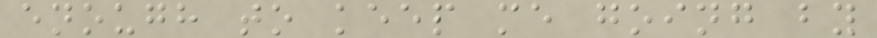enough to keep me going by
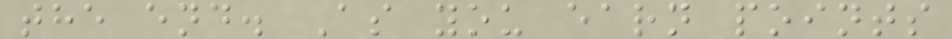the end. As you earn points
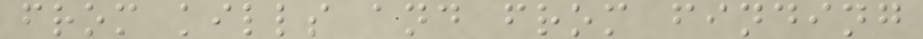from kills and from finding
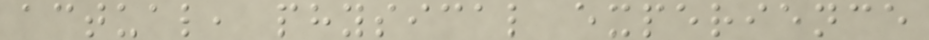actual, physical experience
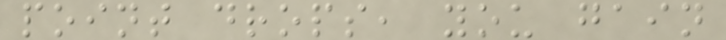point drops, you gain
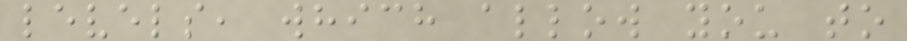levels, which allow you to
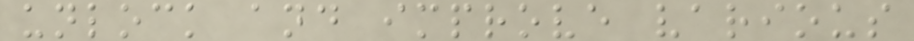unlock and improve various
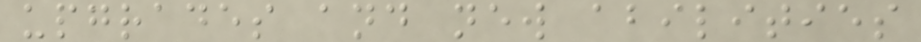upgrades and new abilities
